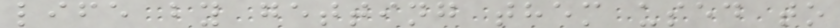life by getting them used to
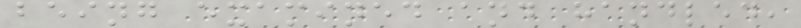being examined and handled,
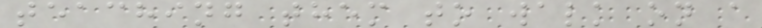teaching them to walk on a
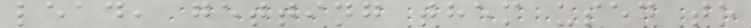lead, getting them used to
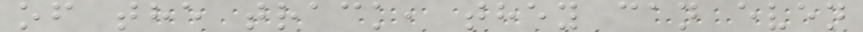of the track, they can even
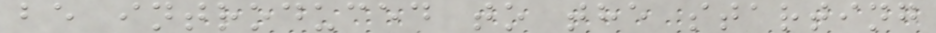be introduced to the starting
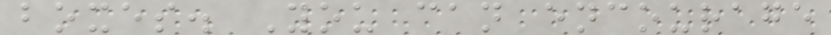boxes. You can encourage
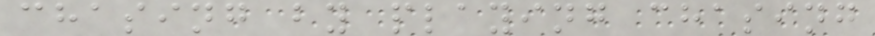chasing by playing chasing
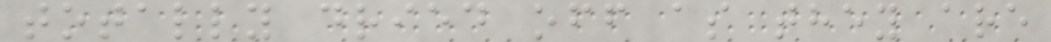totally dried off as they are
